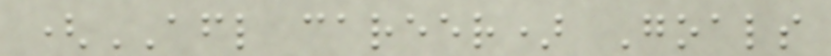(AFL career) Goals
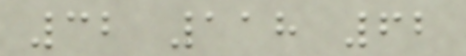32 118 62
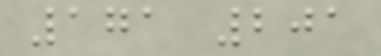171 201
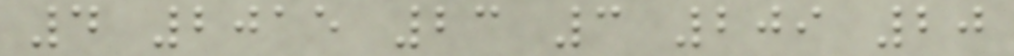4 2015 23 3 209 20
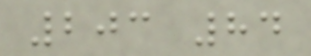203 84
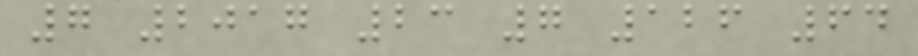7 2017 23 7 126 64
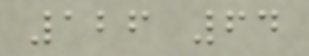126 64
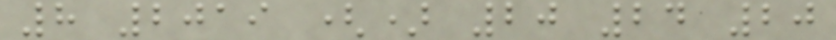8 2019 () 20 24 20
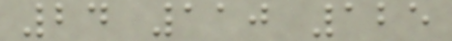24 110 125
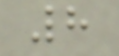8
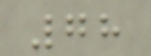78
